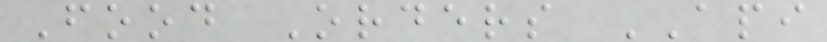Food Orders API
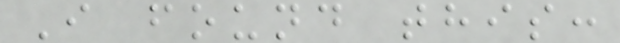I found this:
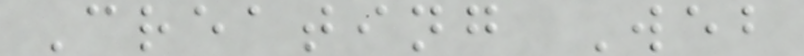Creating Web
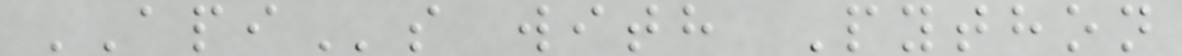APIs with Python
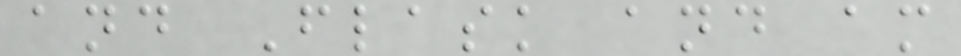and Flask and am
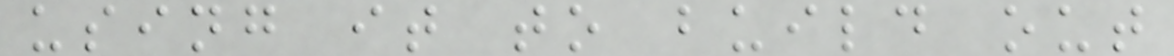using it to build out
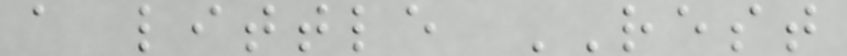a little REST
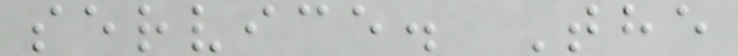service. The
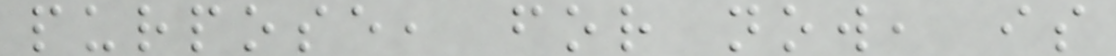purpose, for now, is
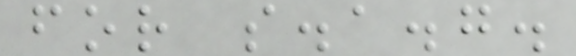for s.a.g.
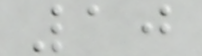10
